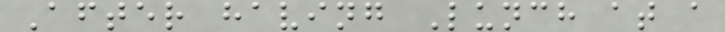After having Lunch at a
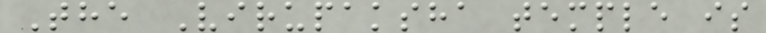The Virupaksha temple is
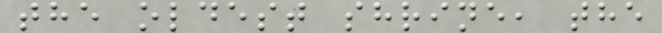the oldest shrine, the
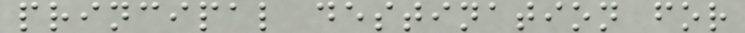principal destination for
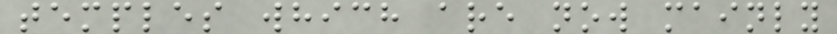temples which are now mainly
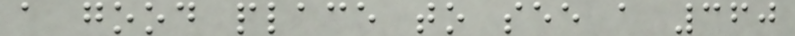a good place to see a 360
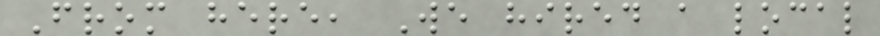From here, We hired a local
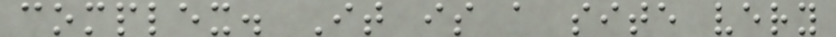complex. It is a site very
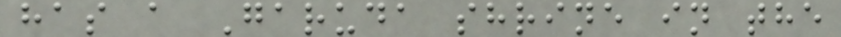has a Garuda shrine in the
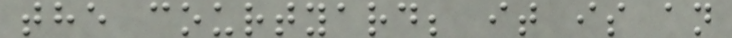the courtyard; it is an
